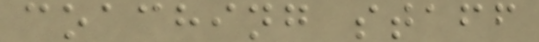coaching staff
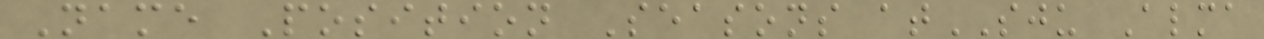Name Position Seasons atSJU Alma
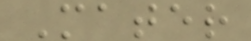Mater
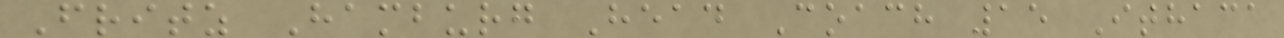Fritz Hamburg Head Coach 15 Ithaca
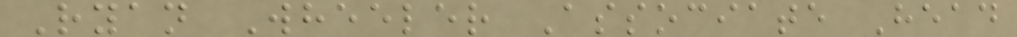Ryan Wheeler Associate Head
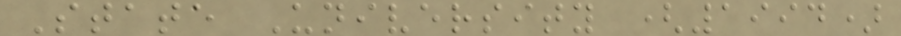State University (1994)
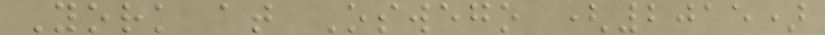York at Oswego (2015)
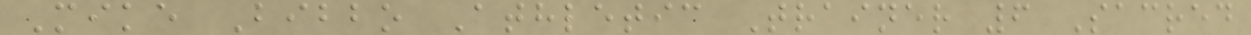Mike Bibbo Athletic Trainer 6 Sacred
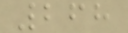268
